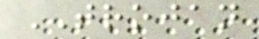TROJAN
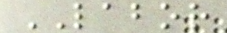LABOR
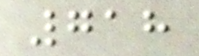718
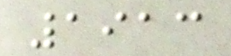1913
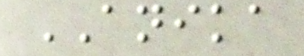ANIKA
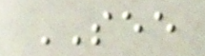SEE
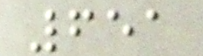651
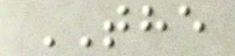THE
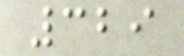329
